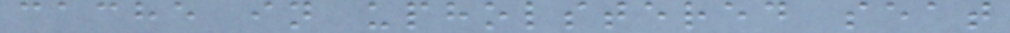cache in upholstered seat
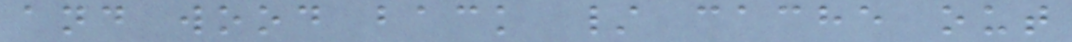and wood back / cache out
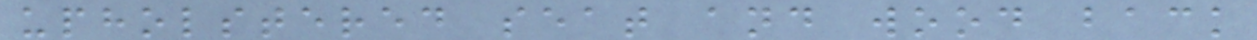upholstered seat and wood back
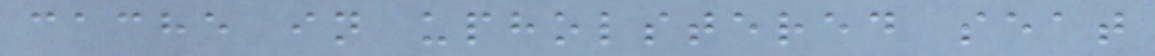cache in upholstered seat
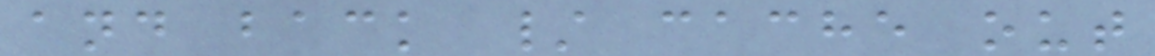and back / cache out
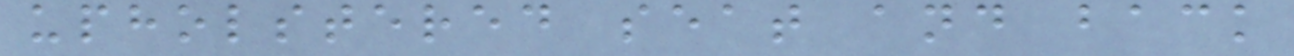upholstered seat and back
